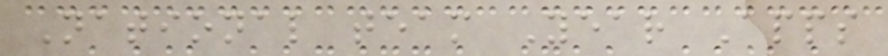National team Year Apps
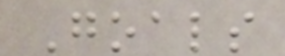Goals
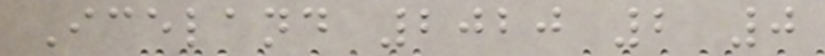Iceland 2020 2 0
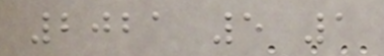2021 5 1
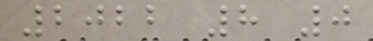2022 8 0
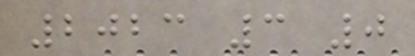2023 3 0
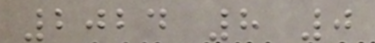2024 8 0
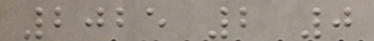2025 2 0
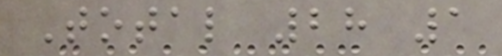Total 28 1
